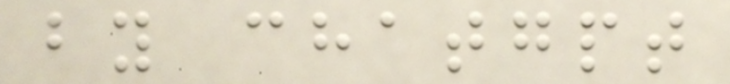by chatgpt
